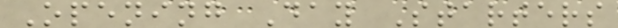Opening Day Starters
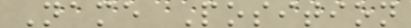Name Position
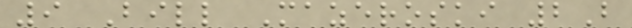9 Bill Mazeroski 2B
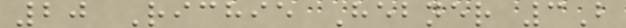20 Richie Hebner 3B
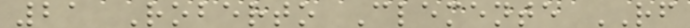21 Roberto Clemente RF
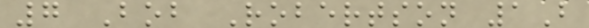7 Bob Robertson 1B
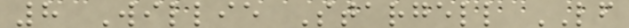8 Willie Stargell LF
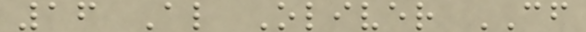16 Al Oliver CF
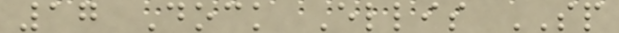17 Dock Ellis SP
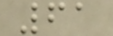61
